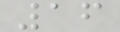16
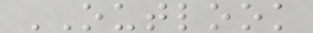OUTLOOK
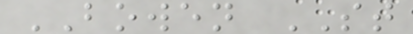BOWEN ST
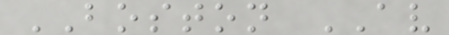BOSTON AV
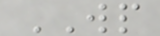WP
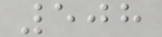508
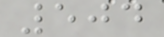504
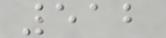512
